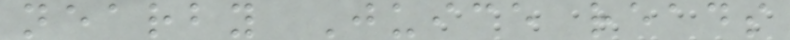nearby Juice reads
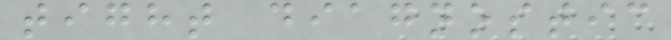tight diagnostic
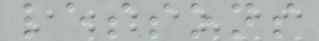lessons
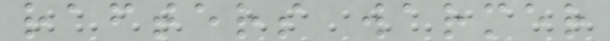rafters warmer
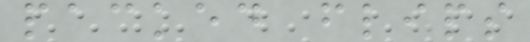packed flips
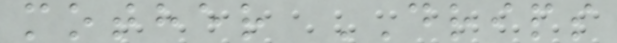mother DRIPS
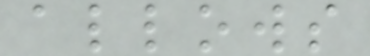allows
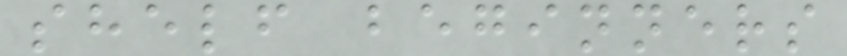shelf beginners
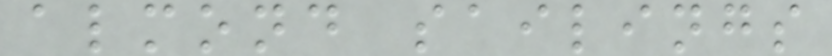almond sailings
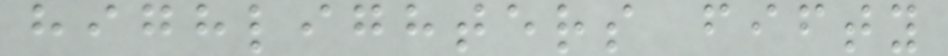highlighters fifty
